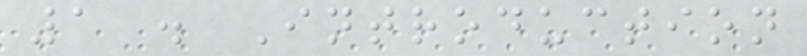1 . Introduction
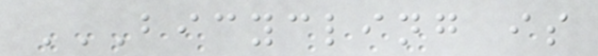BICYCLING IS
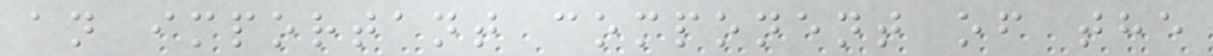an important component of the
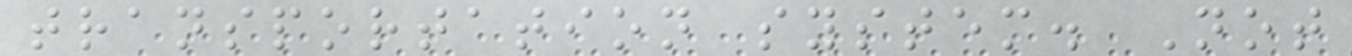transportation system. Not
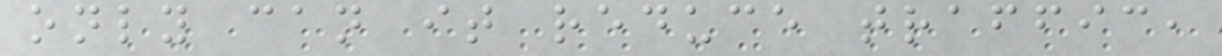only can it reduce traffic,
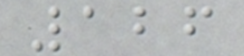126
